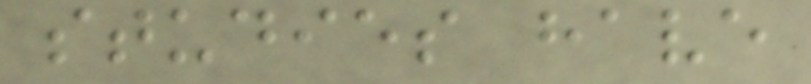studies have
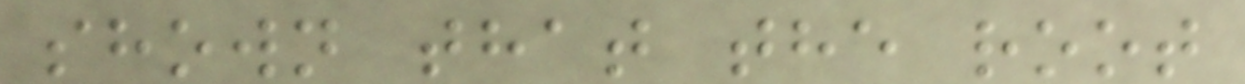shown that the root
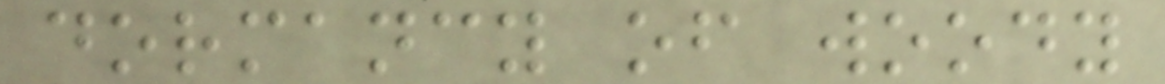dormancy of woody
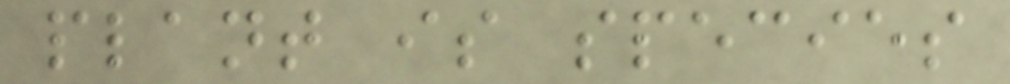plant is species
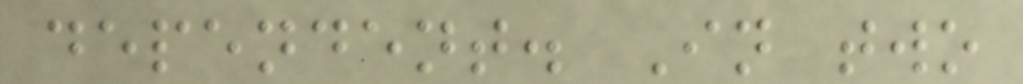dependent. In two
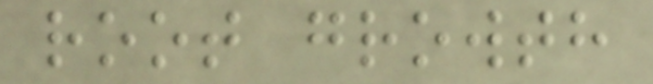root growth
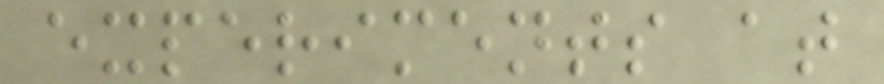experiments at
